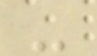-
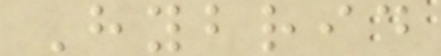Hybrid
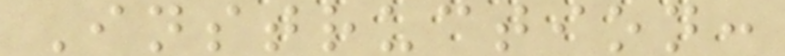Instruction:
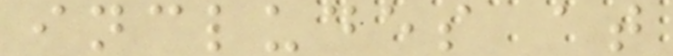includes at
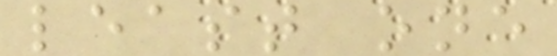least one
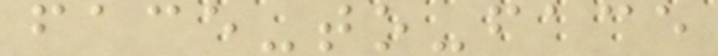face-to-face
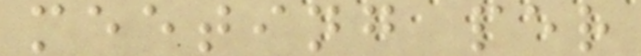meeting per
